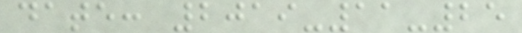date: 2019-11-25
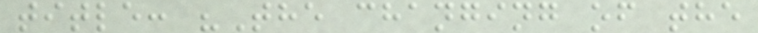title: "The changing of the
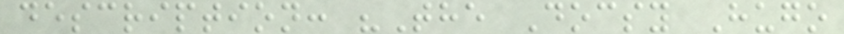description: "The Docsy Hugo
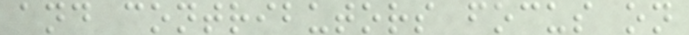and contributors focus on
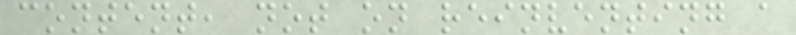content, not on reinventing a
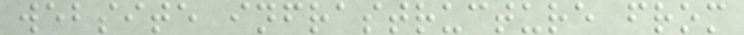website infrastructure from
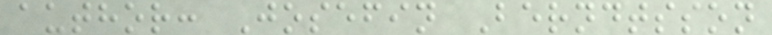author: Josefin Berndtsson
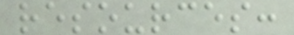resources:
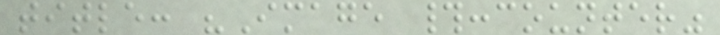title: "Image #:counter"
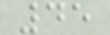45
